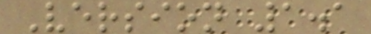Version 1.1
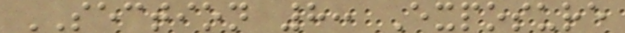SECTION 8: Exposure
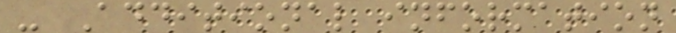- Additional information
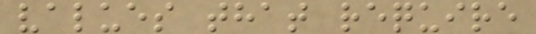values that require
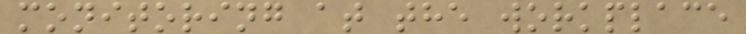monitoring at the workplace
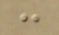:
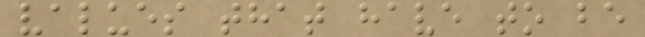values that have to be
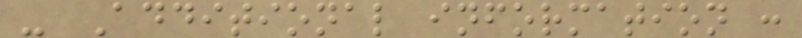- Additional information :
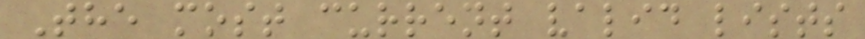The most current valid lists
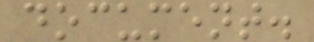document.
